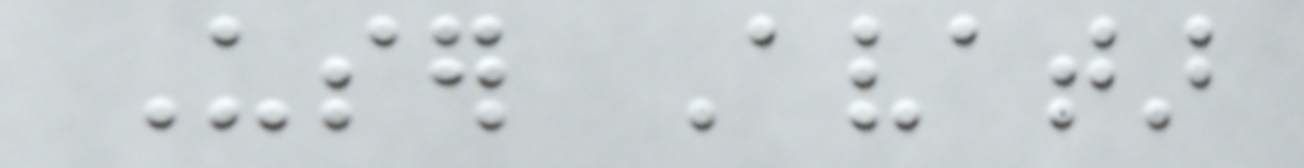User Avatar
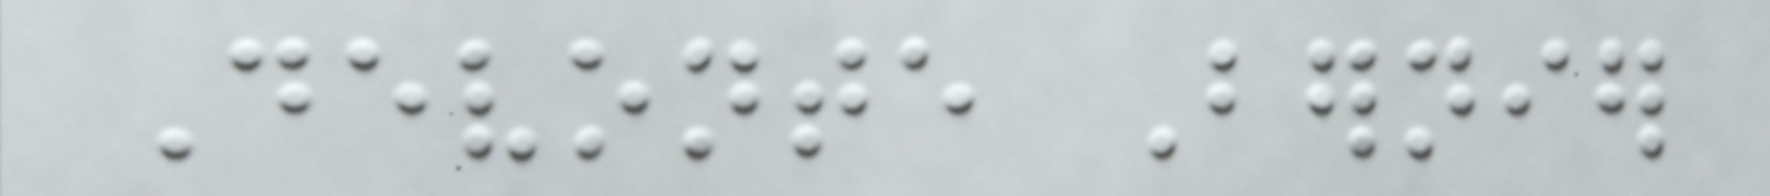Devonte Bernier
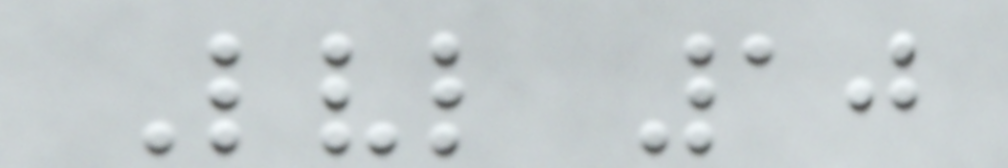Lvl 10
